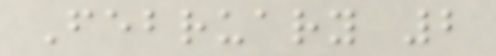February 2
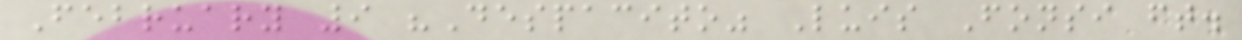February 9 "Despacito" Luis Fonsi ft.
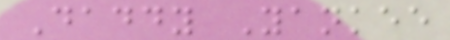Daddy Yankee
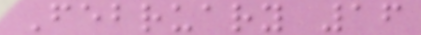February 16
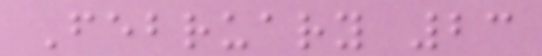February 23
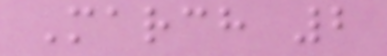March 2
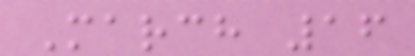March 16
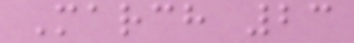March 23
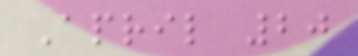April 20
